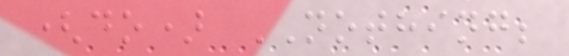(do) NOTHING;
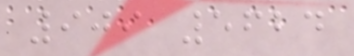909 5624
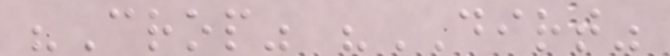"Crop" "DIRT"
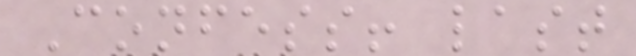Confess! last
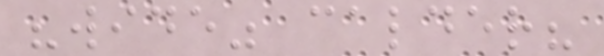"wide" calder?
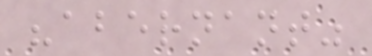"abernant"
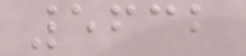5632
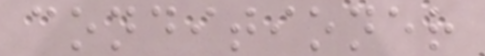conditioner
